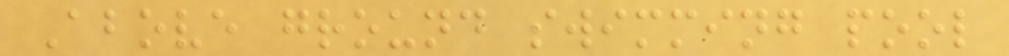Above ground swimming pool
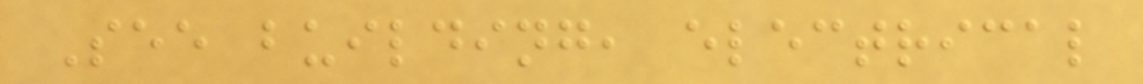See building, electrical
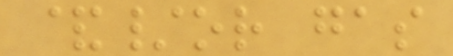&/or gas
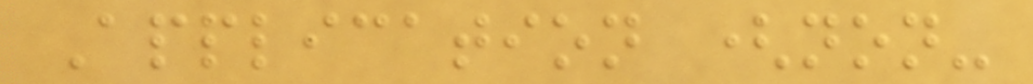Application (non-
